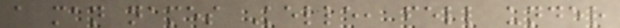a man names Kelle, fell under
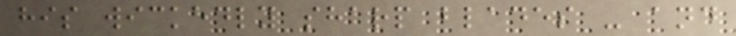his wickedly sharp blades - and
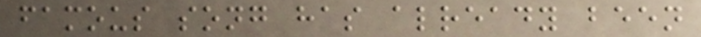famous song has already been
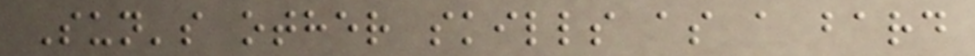Sun's other skills as a bard
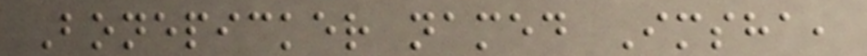Bonepicker named Imsha,
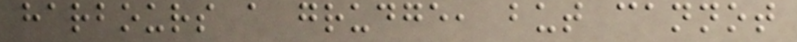harbours a grudge, but cannot
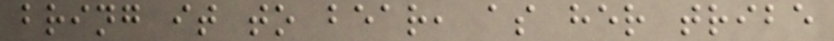bring it to bear, as her tribe
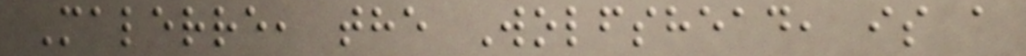Malerre, the Wolfshead, is a
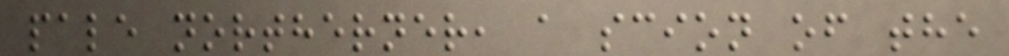pale northerner, a scion of the
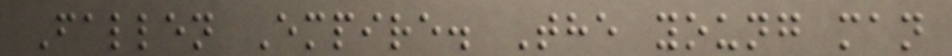Fallen Empire. The young man
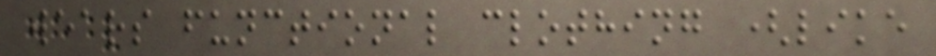wears functional clothing (like
